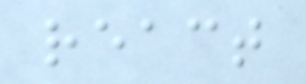react
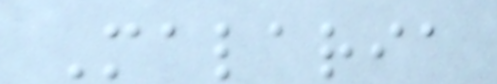Malaria
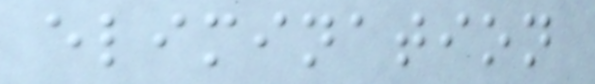elimination
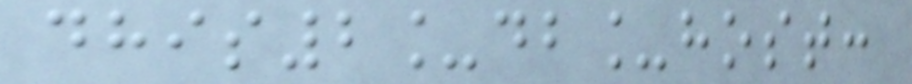dhis2_db_host:
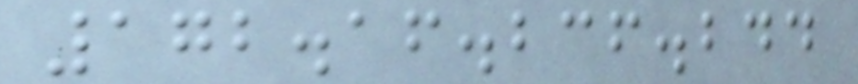172.16.236.244
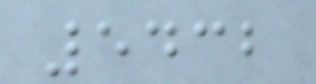5432
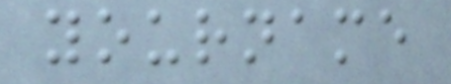yourname
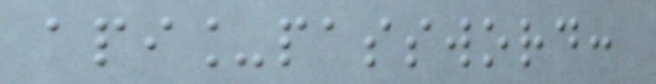api_password:
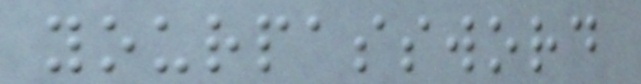yourpassword
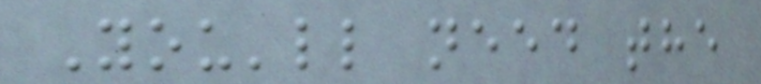You'll need the
